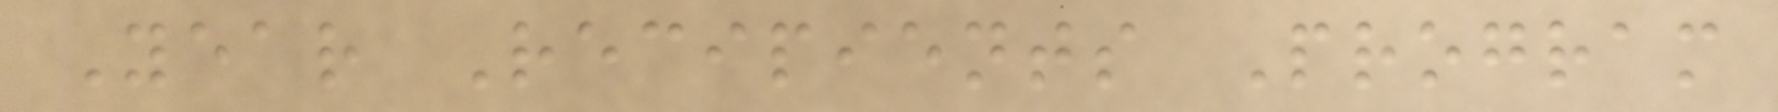Year Recipients Program
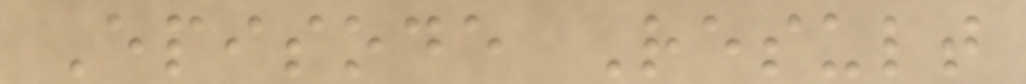Episode Result
